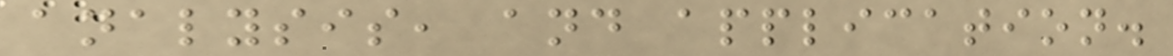analysis, and application.
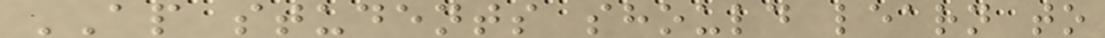AP students should learn to
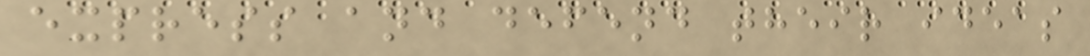express and defend their ideas
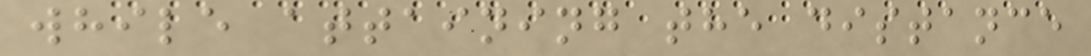while attaining the distance
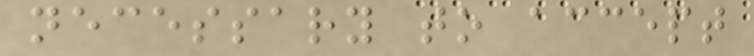necessary to accept
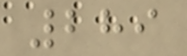289
